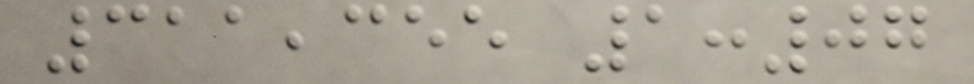311,355 1:07
